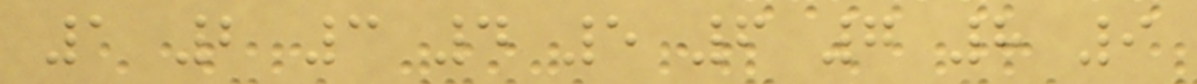1 2 3 4 5 6 7 8 9
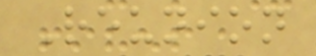Reunion
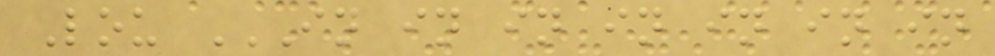Lou IN IN IN IN IN IN IN
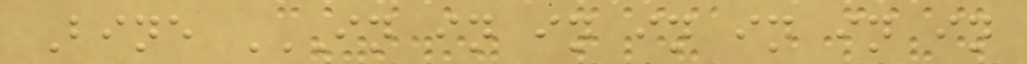Bine IN IN IN IN IN IN IN
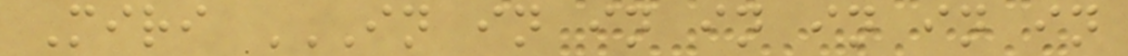Miri IN IN IN IN IN IN IN
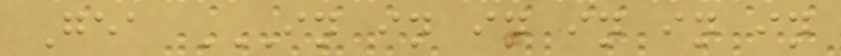Gea IN IN IN IN IN IN
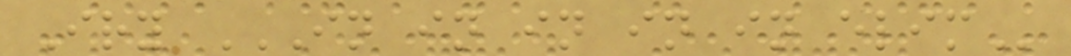Iry IN IN IN IN IN ELIM
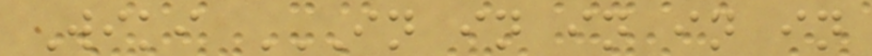Wiki IN IN IN IN IN
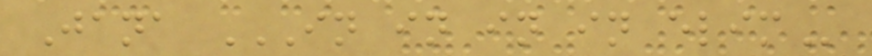Jana IN IN IN IN ELIM
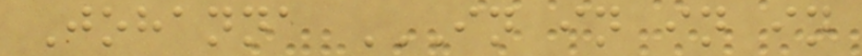Johanna IN IN IN IN
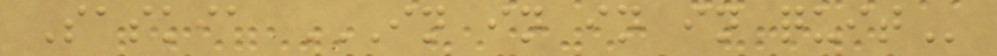Saskia IN IN IN IN QUIT
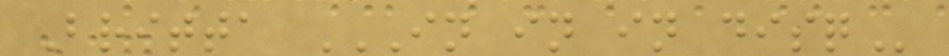Britta IN IN IN DISQ
